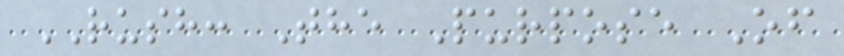RUSH: The Purpose Of
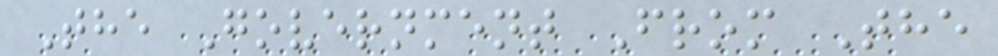The Government From The
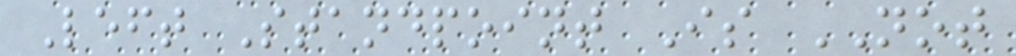Left Standpoint Is NOT
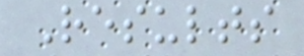Results
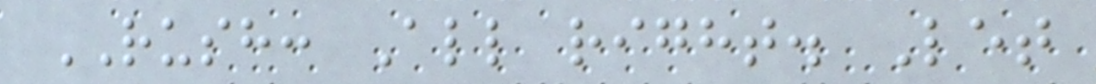RUSH: All right. Let
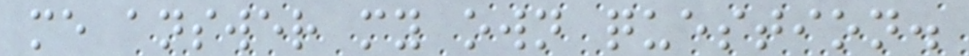me answer my own question.
